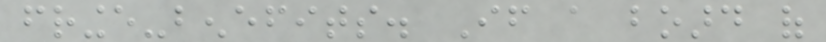fringe-benefits. If a board of
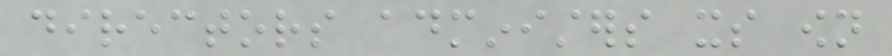directors administers its own
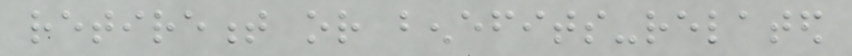retirement or benefits-related
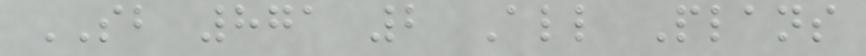SB 871 2 All Plans
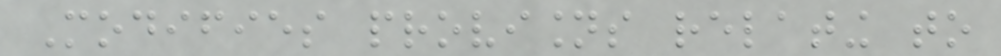Modifies provisions relating to
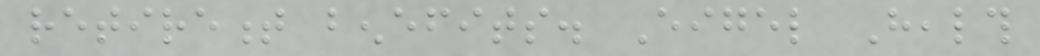retirement benefits. Eigel Health
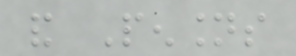and Pensions
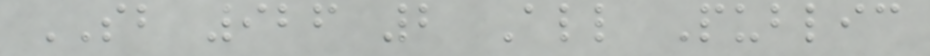SB 926 2 All Public
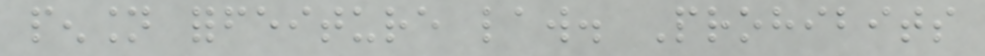pension forfeiture law. Prohibits
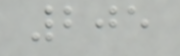205
